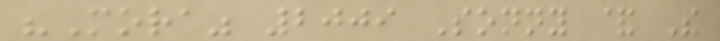"Mora" 2009 Sonny & The
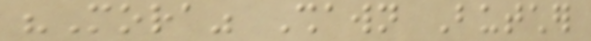"Mora" Shawn Butcher
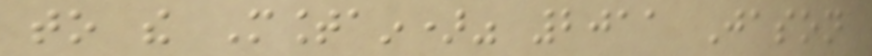to the Mountain)" 2011 Jason
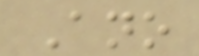Ano
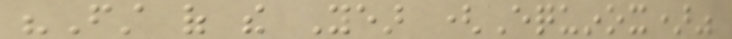"First of the Year (Equinox)"
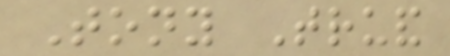Tony Truand
